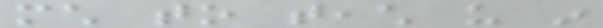much to teach us in
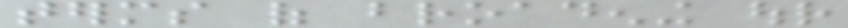terms of broadening our
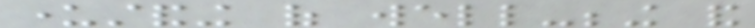understanding of well-being and
